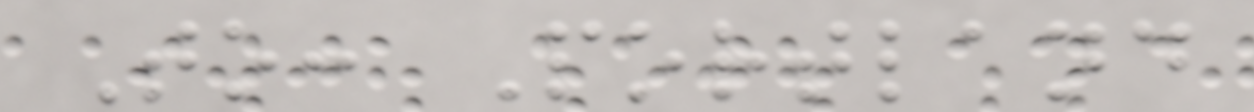To: Portland
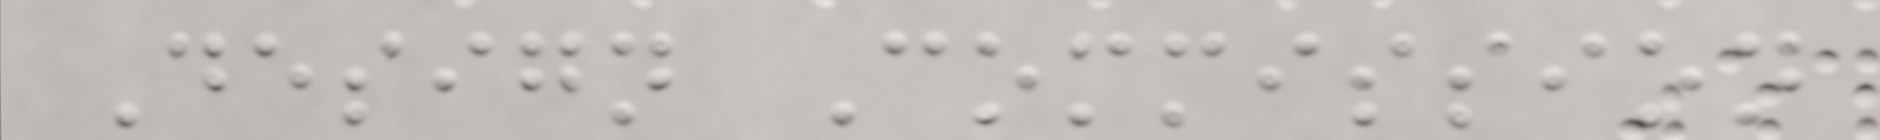Design Commission
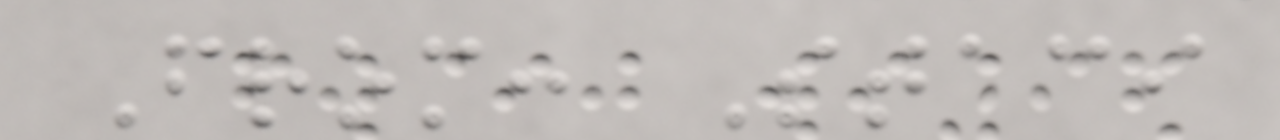From: Staci
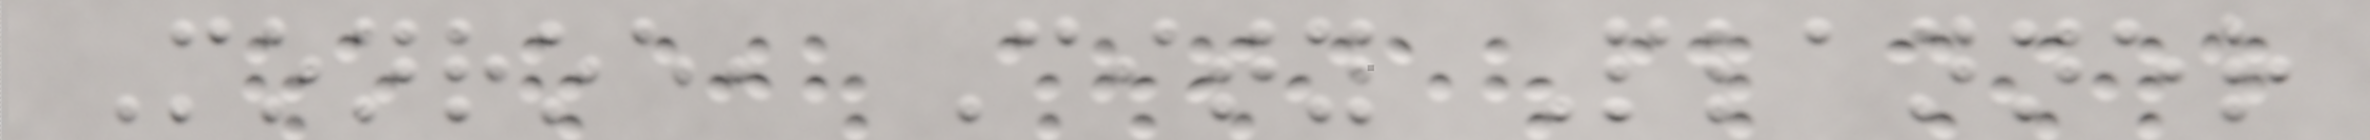Monroe, City Planner
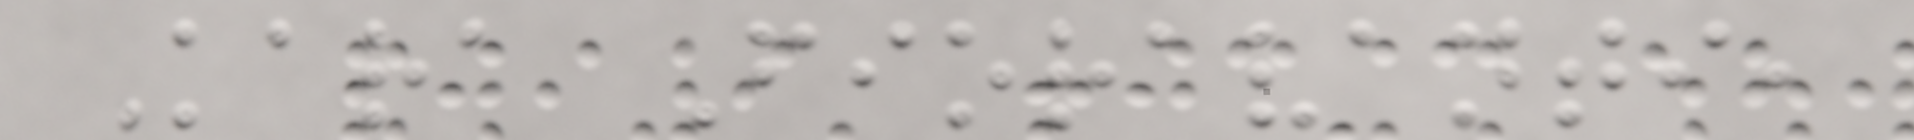Kara Fioravanti,
